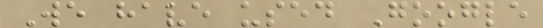We have used Google
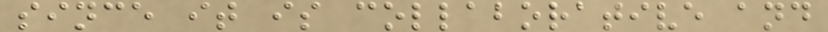since it is collaborative and
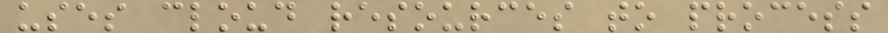uses cloud resources to process
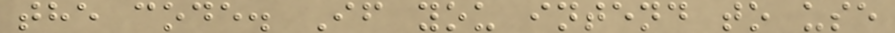the code. If you intend to use
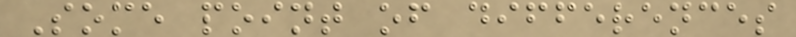Some point of differences
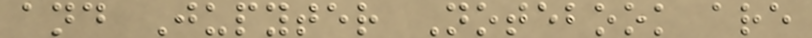and Jupyter Notebook are
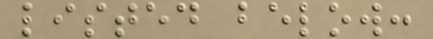listed below:
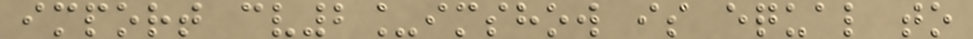import cv2_imshow is equal to
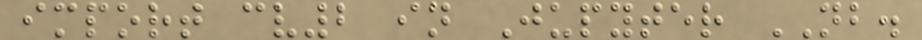import cv2 in Jupyter NB.
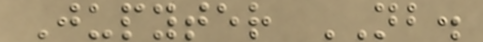Jupyter NB.
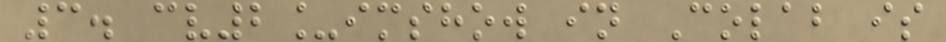3. cv2_imshow in Colab is
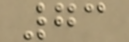73
